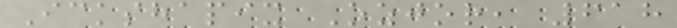Ickshapix Ozjor, 618
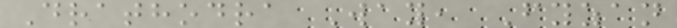Drathodra Way, Fyzan
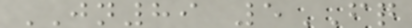JN89 5FQ
